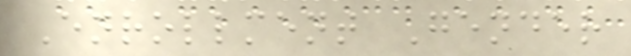Enrollment Gender
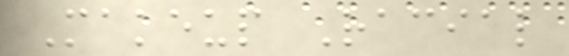Makeup Racial
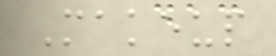Makeup
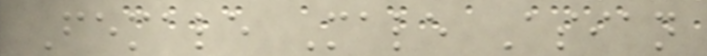Female Male Asian
